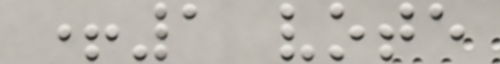+1 vote
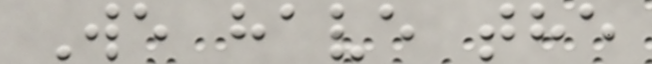We have the
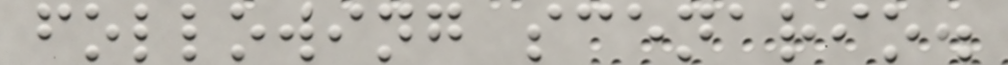following scenario.
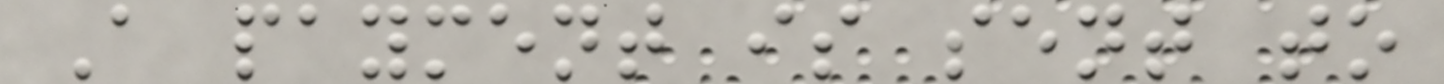A payment is sent to
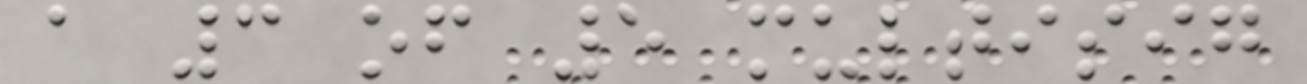a 3 of 5 multisig
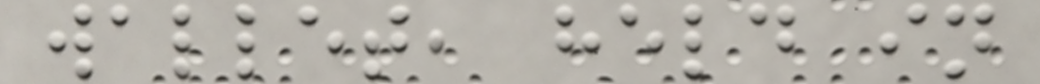wallet, held in
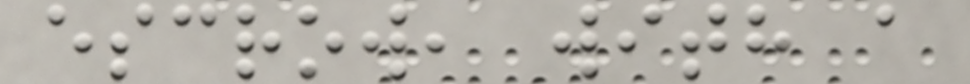escrow, with a
